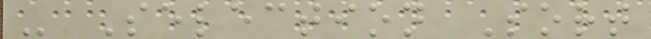- Selection Sort
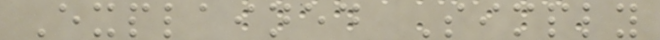Explained Simply
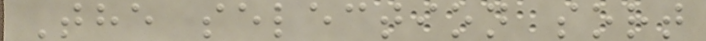The selection sort
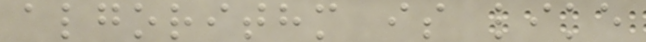algorithm is like
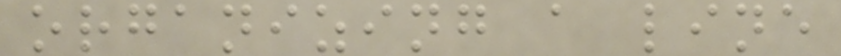organizing a line
